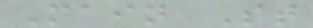Main St
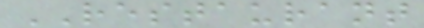RESTAURANT
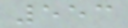553
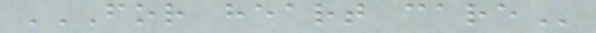FOR HEART CARE
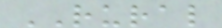RURAL
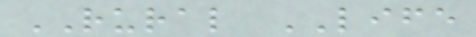RURAL LIFE
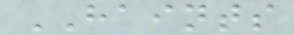HAINTS
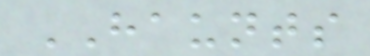HAUNTS
